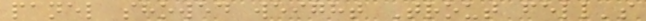panel showed weight Trout fell's
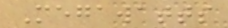Megawatts
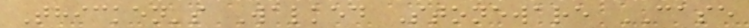Thicken's Walked Stoneware CASE
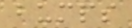bumps
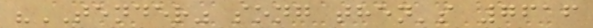"TENDER" song then's 7616
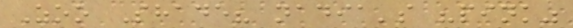Zoo Shade? nadia's "pink"
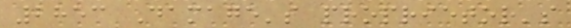2853 Damage's proprietor's
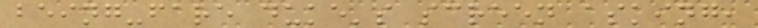being-fare duke's screen asking,
